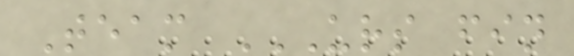Team URS FIN
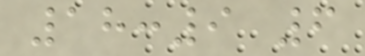18:9 6
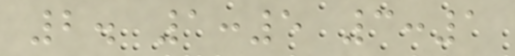2. 1:5 3:1
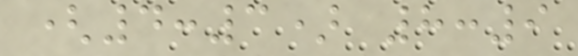(4:3) 8:9
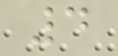4
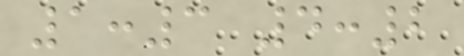1:3 4:2
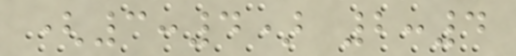(3:4) 2:4
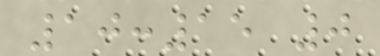10:15 0
